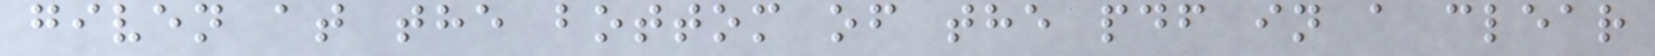given at the bottom of the pdf in a clear
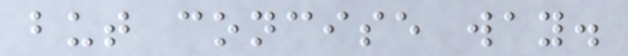but concise way.
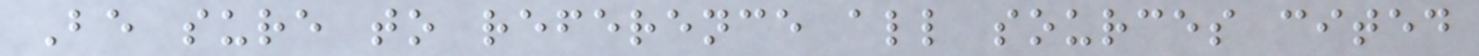Be sure to reference all sources cited
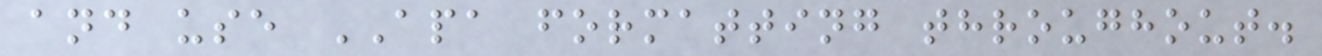and use APA formatting throughout.
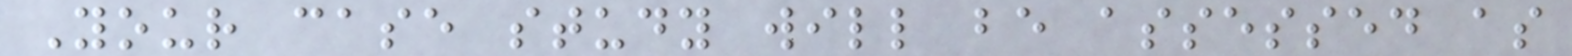Your case study will be assessed as
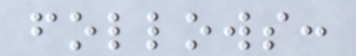follows:
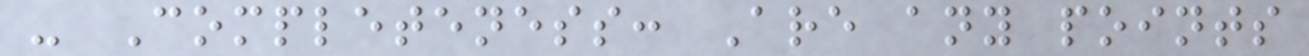- Completeness: Are any points
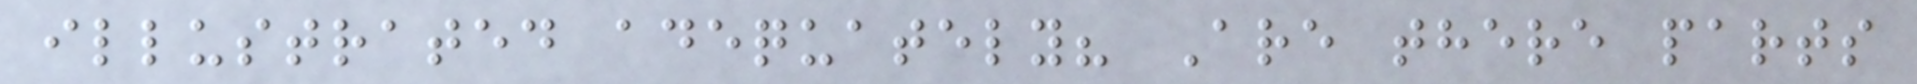illustrated adequately? Are there parts
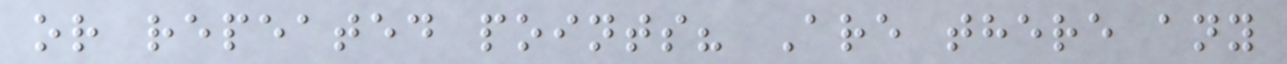or repeated points? Are there any
